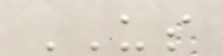US
